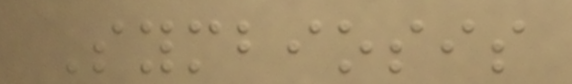Symbiosis
